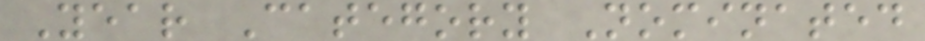Year Category Nominated
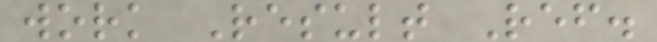work Result Ref.
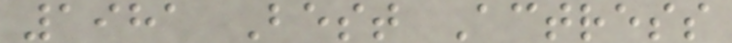1981 Best Actress
